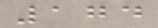174
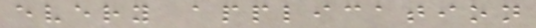every application
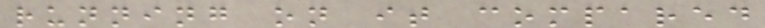running on it compared
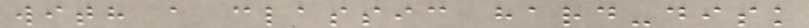with a classic hard-disk
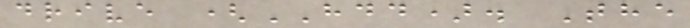drive (HDD). The
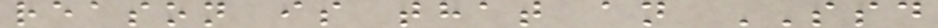reason is that an SSD
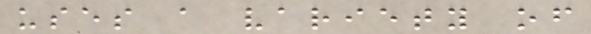uses a variety of
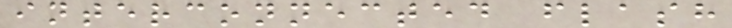interconnected flash
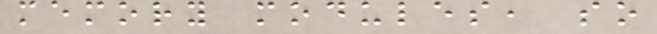memory modules, so
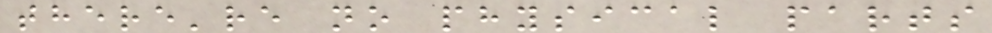there're no physical parts
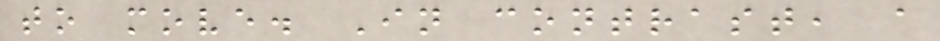to move. In contrast, a
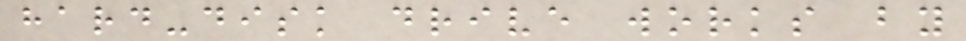hard-disk drive works by
